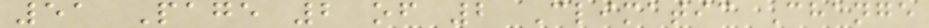51 Page 2 of 2 Climatic Change
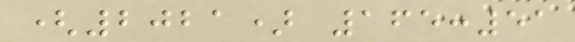(2021) 165:51
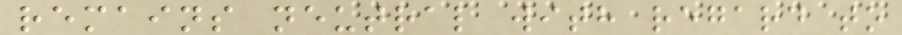remains neutral with regard to
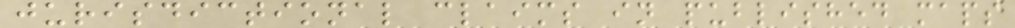jurisdictional claims in published maps
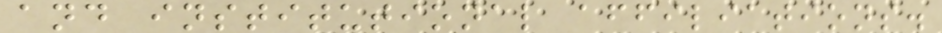and institutional affiliations.
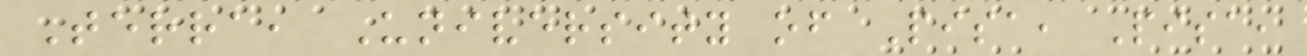Terra, University of Pisa, Pisa,
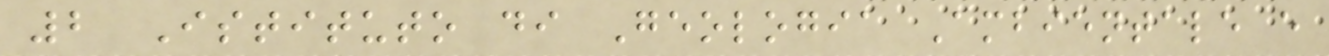2 Istituto di Geologia Ambientale e
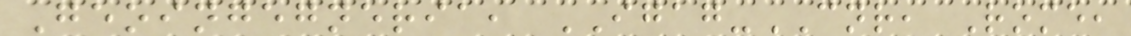Geoingegneria, IGAG-CNR, Rome,
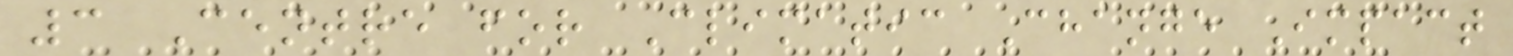3 Centre for Climatic Change Impact
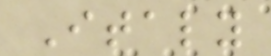Italy
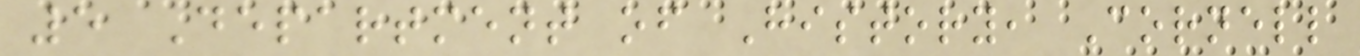5 Department of History, Cornell
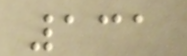131
